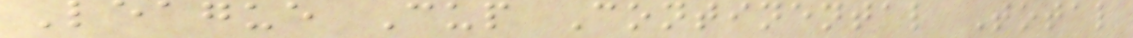League Cup Continental Total
